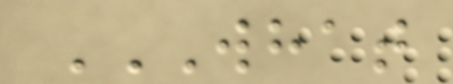WHAT
